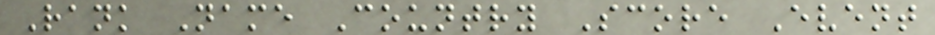Rank Name Country Score Event
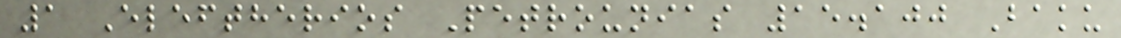1 Eleftherios Petrounias 15.100 Baku
